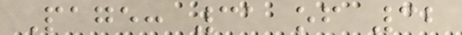Page: 31 of 32
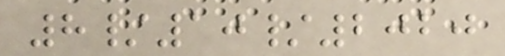8/10/2020
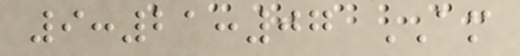9:21:07 AM
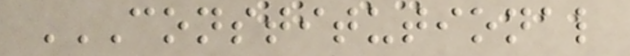CONSTITUTIONAL
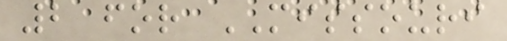2 for MISSOURI
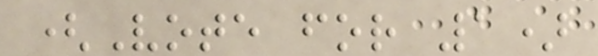(Vote for 1)
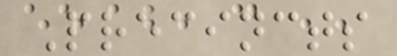Precincts
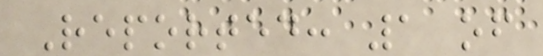Reported: 1 of
